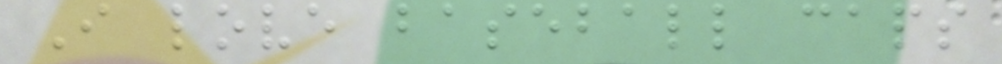I love baseball caps
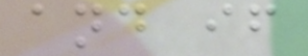and if
